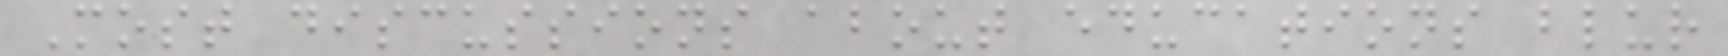Most discussions about educations blur
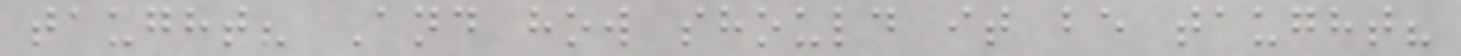taught? And how should it be taught?
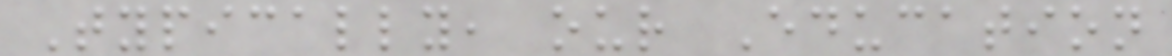Typically, our Education
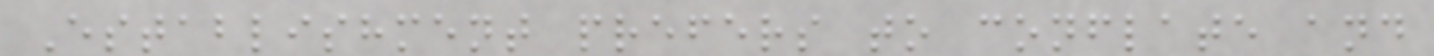Establishment prefers to conflate and
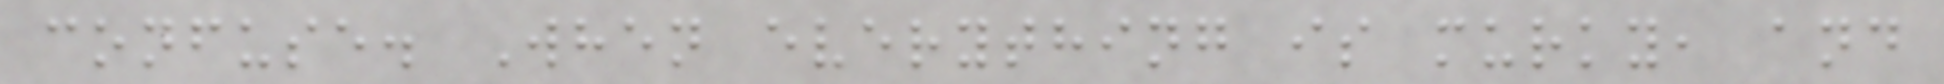confuse. When everything is murky, and
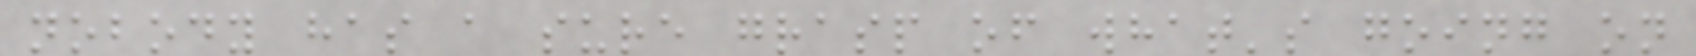nobody has a sure grasp of what's going on
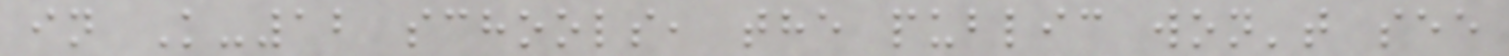in K-12 schools, the public won't see
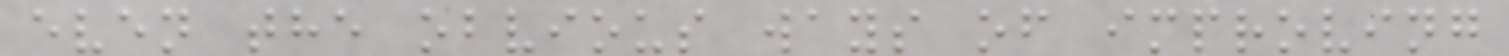even the obvious ways of improving
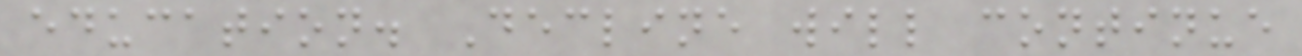education. Decline will continue
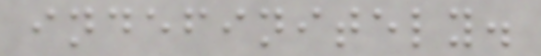indefinitely.
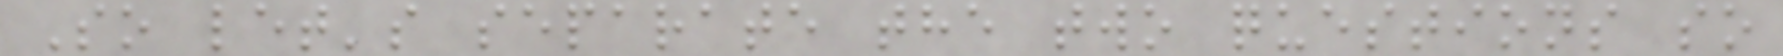So let's separate the two questions so
